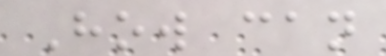How can
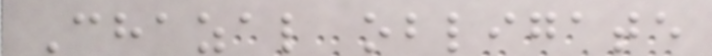Chazal obligate
